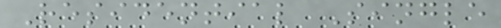Residential Single
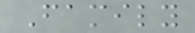Family
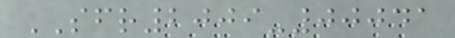SFR2009-00041
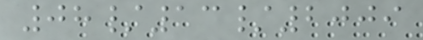08/13/2009
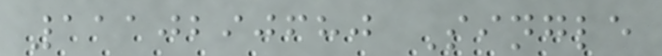1110290680 Single
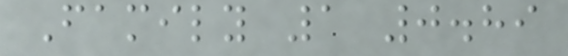Family 1 0.89
